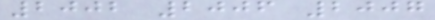2002 2006 2007
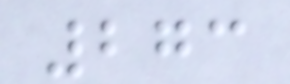273
